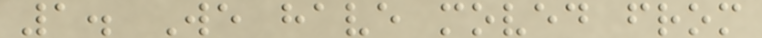1. We have moved from
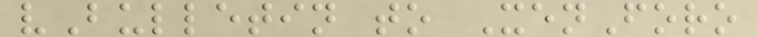vBulletin to XenForo
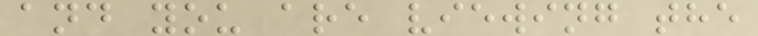and you are viewing the
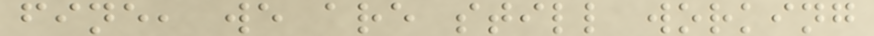fine, we are still working
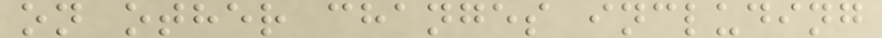on other changes including
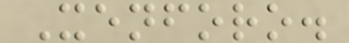Xenforo.
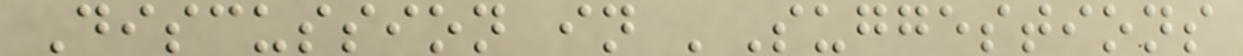Discussion in 'Suggestions
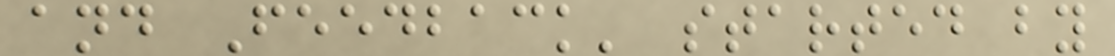and Feedback' started by
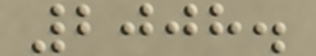2008.
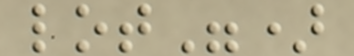lot")
